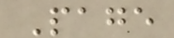Page
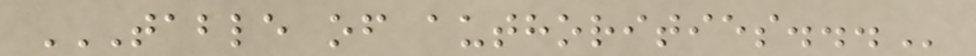TABLE OF AUTHORITIES...
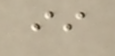ii
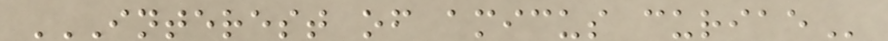INTEREST OF AMICUS CURIAE
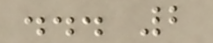... 2
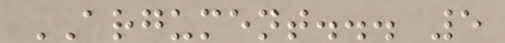ARGUMENT... 5
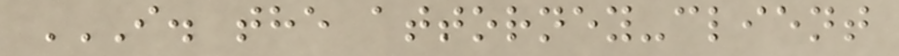I. THE ATTORNEY-CLIENT
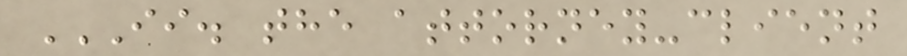II. THE ATTORNEY-CLIENT
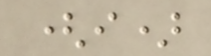(i)
